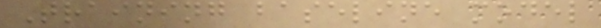Training baseline model
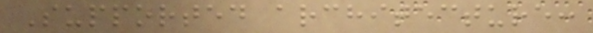Supported architecture:
